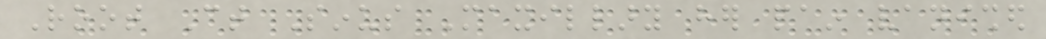Root Ct Sinus Maxillary her pain vanished
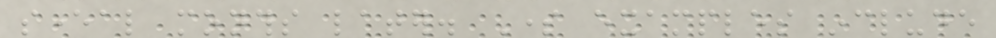several months later. Some examples include
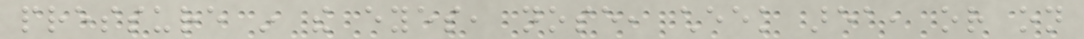pressure in the eyes, nose, cheek area, or on
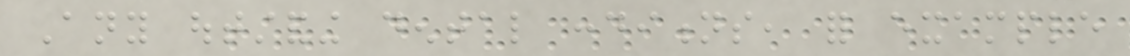Any outstanding dental conditions, for example
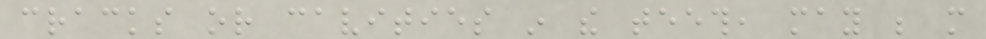cracks or cavities in the teeth, may be more
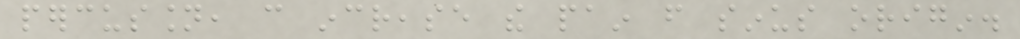percussion, can increase the pain from sinus origin.
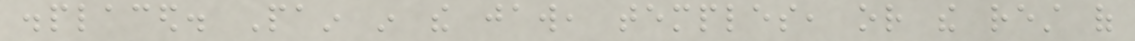displaced. Pain in the jaw, temples, or the rest of
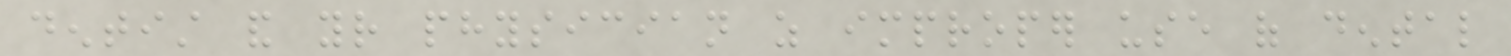dentist and your physician as improper use of dental
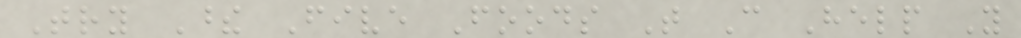Try These Five Foods That Can Help You
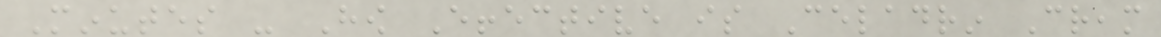Minutes - How Effective is Celadrin Cream
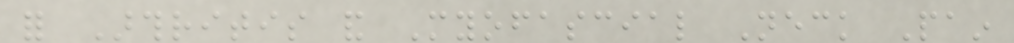for Arthritis and Myofascial Neck Pain
